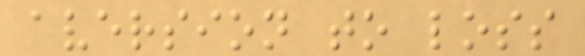aversion to loss
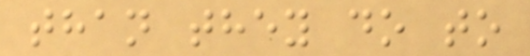than they do to
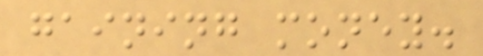gaining money.
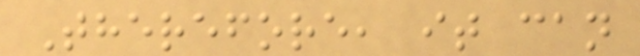Therefore, it can
